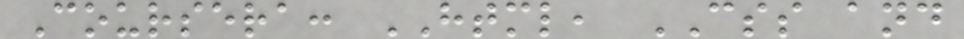Coursera: HTML, CSS and
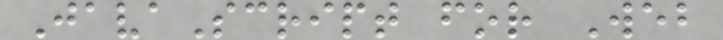JavaScript for Web
